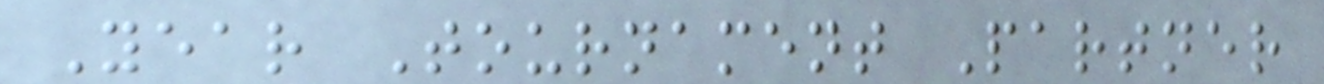Year Tournament Partner
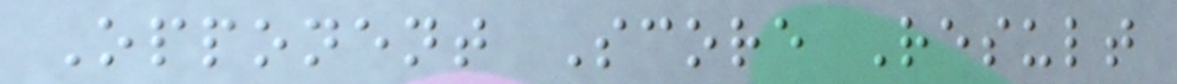Opponent Score Result
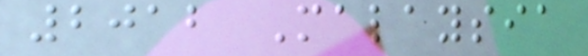2012 Malaysia
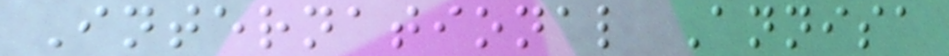International Annisa
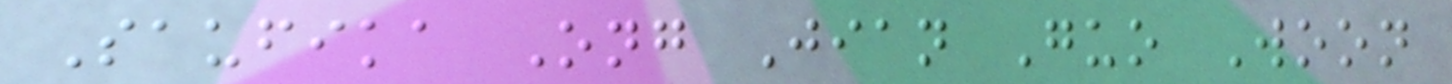Saufika Ong Jian Guo Woon
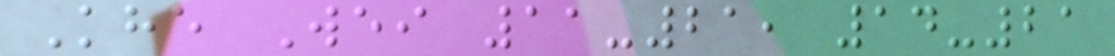Khe Wei 11-21, 14-21
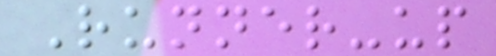Runner-up
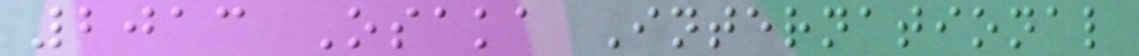2013 Osaka International
